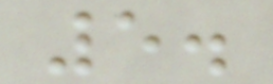5.
